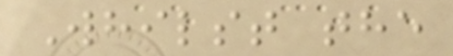Whilst the
